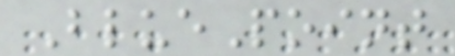BluePoint
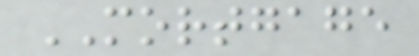MORTGAGE
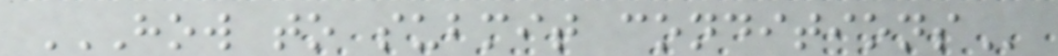HOW TO SUBMIT CONDITIONS
